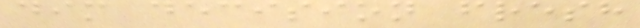dim decision fresh
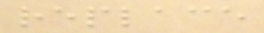replace
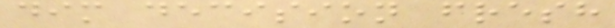dim decision fresh
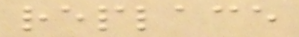replace
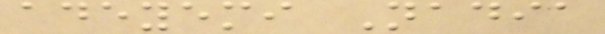adeyemi Nadia
